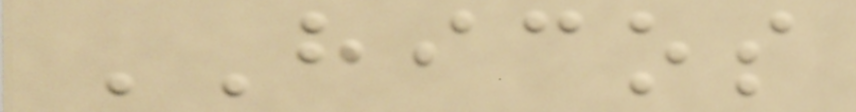HICOS
